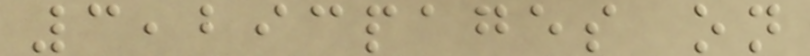3,293pages on
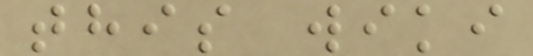this wiki
